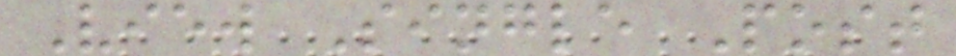View Single Post
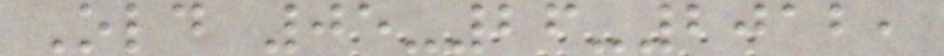Old 05-26-2012,
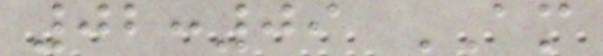02:09 AM
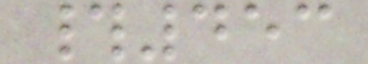#453
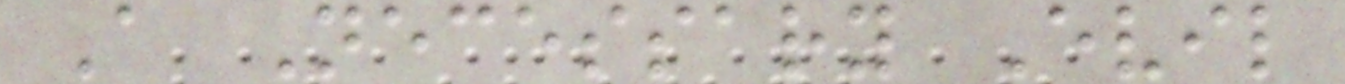A Necessary Evil
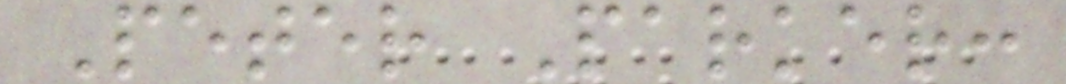Peter Parker:
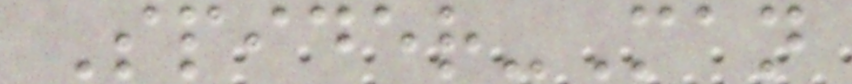Spider-Man
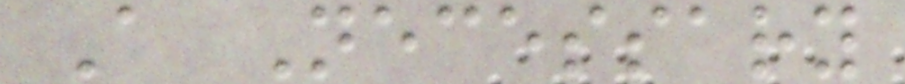A Necessary
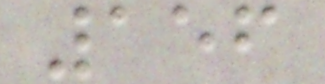156
